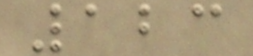123
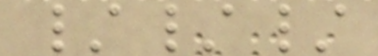///
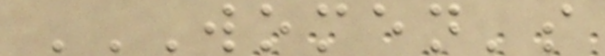WOMEN'S
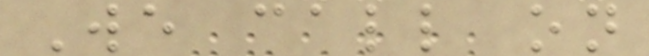We call on
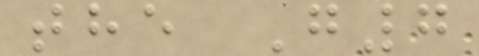the G7
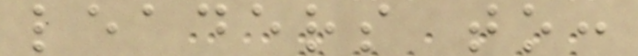leaders to:
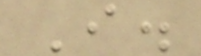I.
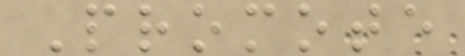Promote
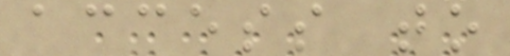access to
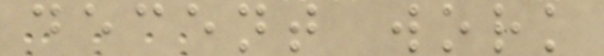decent work
